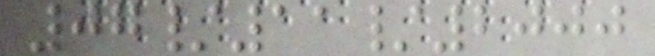07/11/2000
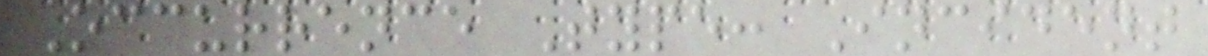Occurrence Type: Incident
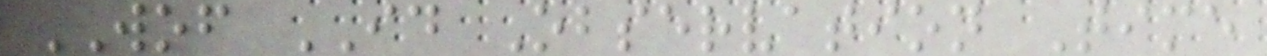WOF ID Observation Time
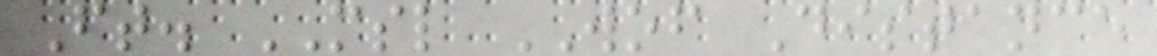Ft. MSL WOF Distance
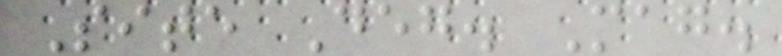Site Deg. Mag.
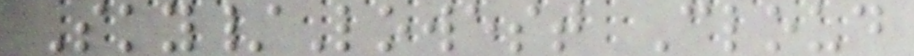Sky/Lowest Cloud
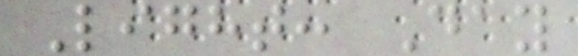Light: Day
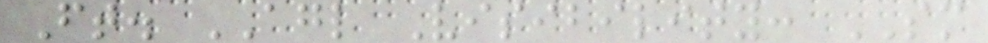Ft. AGL Visibility: SM
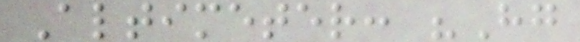Altimeter: "Hg
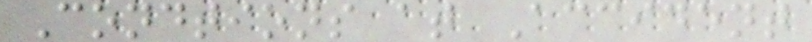Condtions at Accident
